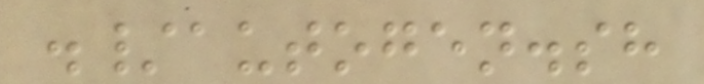./autogen.sh
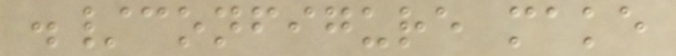./configure make
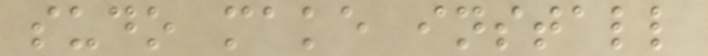sudo make install
